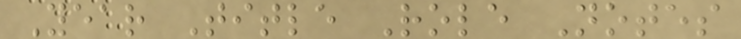Year Title Role Notes
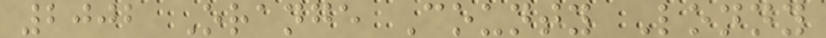2002 Orange County Lonny
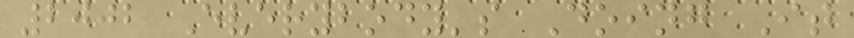2002 Everybody's Doing It
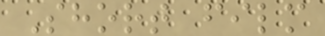Short film
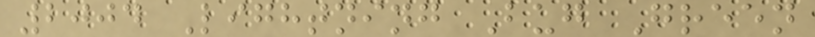2004 Lightning Bug Green
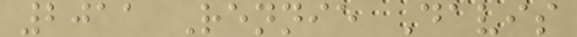2011 Rennie Davis
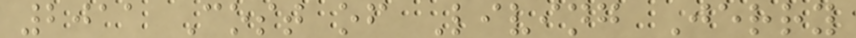2011 Cost of Living Jerry
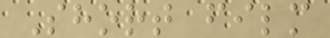Short film
